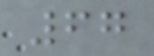67
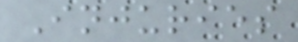Injuries
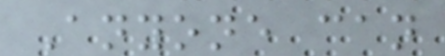Anyone can
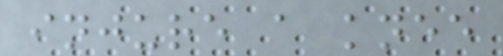injure a knee
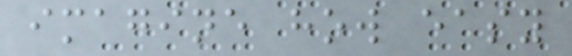imagine how easy
